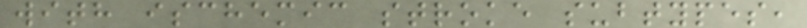with ischemic stroke subtypes,
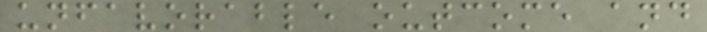unfavorable outcome and
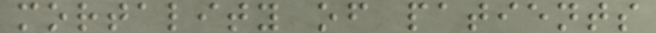mortality of patients
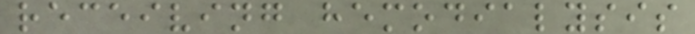receiving hemodialysis
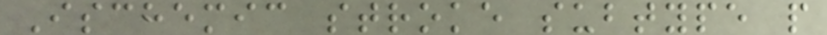Ischemic stroke subtype p
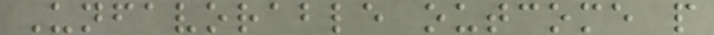Unfavorable outcome p
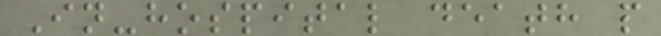In-hospital death p
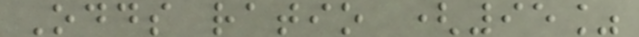Odds ratio (95%
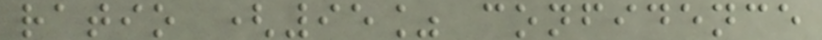ratio (95% confidence
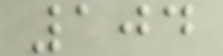104
